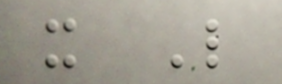x L
